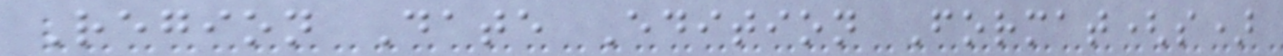Region Date Edition Format(s)
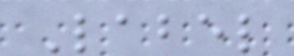Label
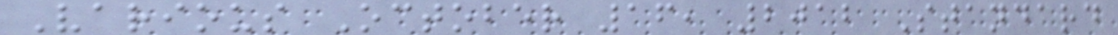Various October 16, 2012 Standard
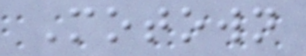Motown
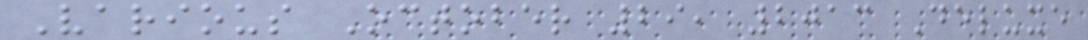Various October 29, 2013 Deluxe
